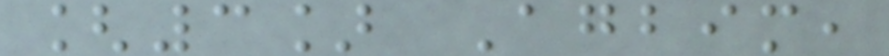[3] Agbim,
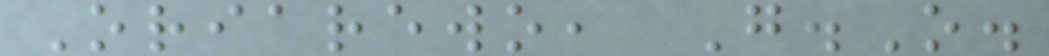Oriarewo, G.O.
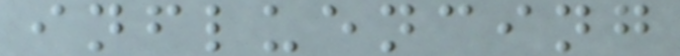influencing
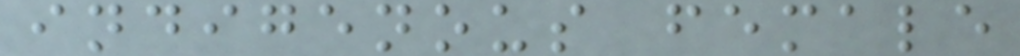indigenous female
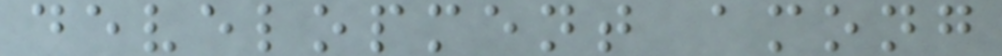development among
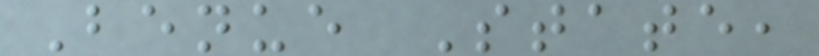Benue State,
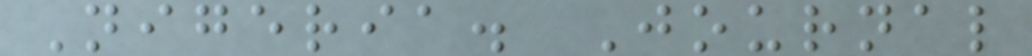Nigeria. Journal
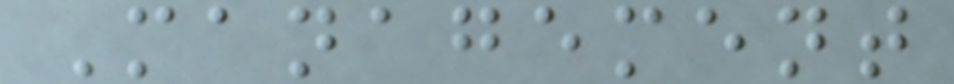Management
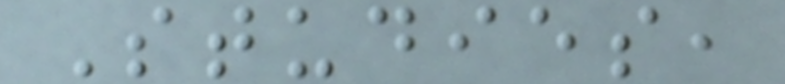Studies,
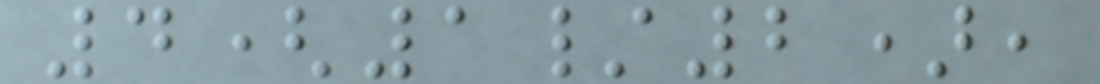4(1/2),
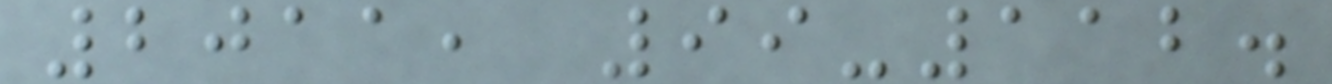2011, 99-112.
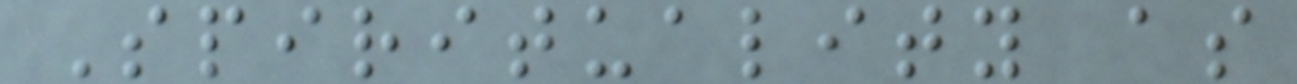Spirituality as
